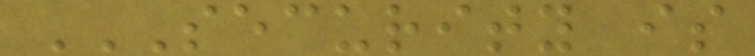SECURITY IS
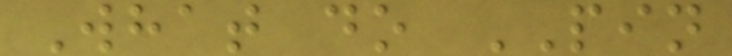What do PIN
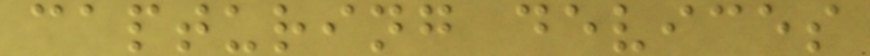capturing devices
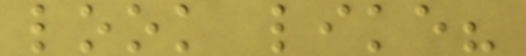look like?
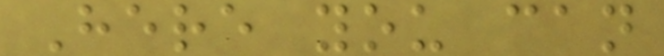Here you can
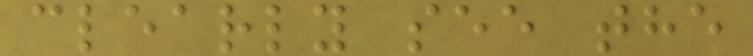clearly see the
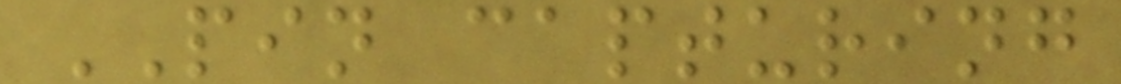PIN capturing
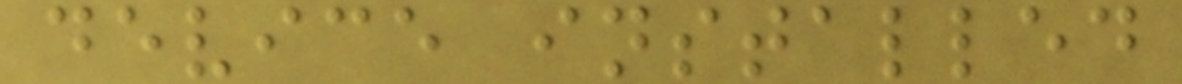device installed
